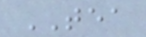TEA
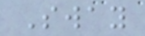Sway
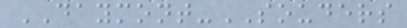DAYMONT-SOUDERS
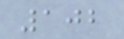102
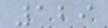129
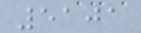5101
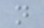n
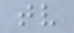tv
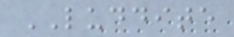LUDDITE
